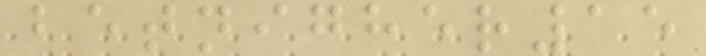betnigher15
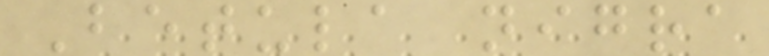Betula nigra
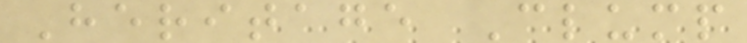Heritage Clump
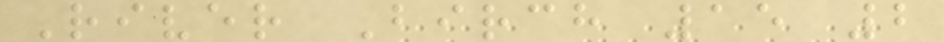River Birch 15 2
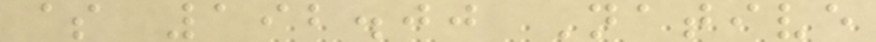$ 192.00 Native
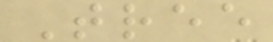Tree
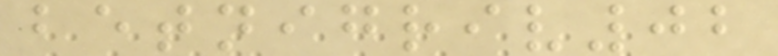betnigriv02
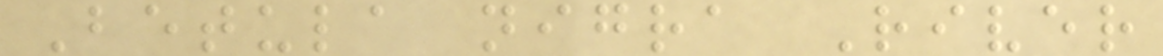Betula nigra River
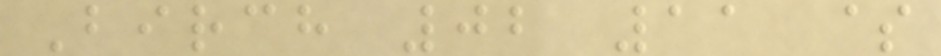Birch 02 11 $
